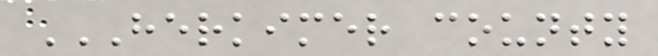HERKIMER COUNTY
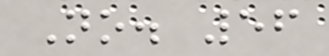No. 56
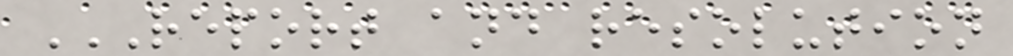REPORT AND RESOLUTION
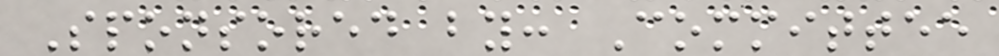Sponsored by: Committee
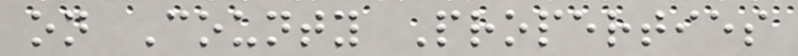on County Properties
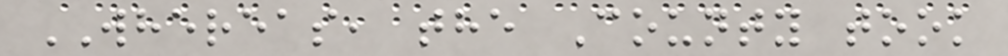WHEREAS, the County took
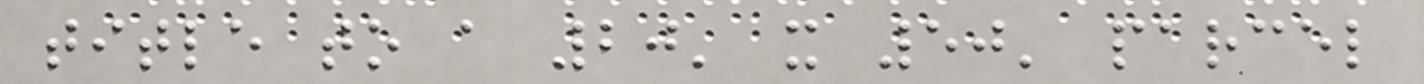title to a 20' x 50' parcel
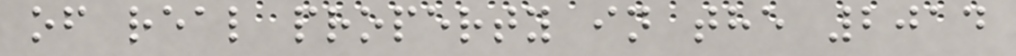of real property in the 2014
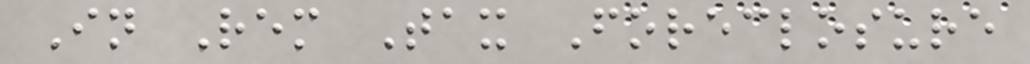In Rem Tax Foreclosure
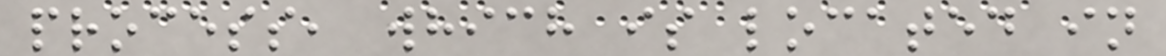process, which is located in
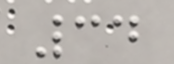34
